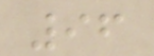96
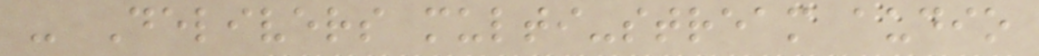- Delivers multi-stream audio
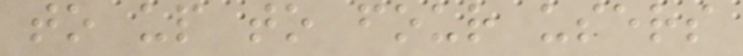to up to four users
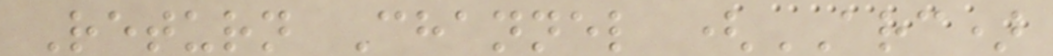Return Channel (ARC)
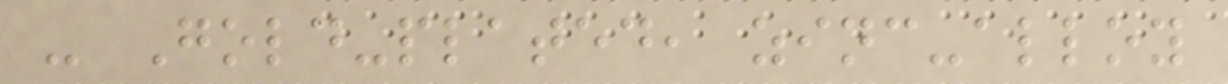- Gold-plated, zinc-alloy
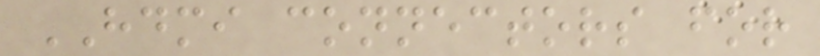HDMI connectors for
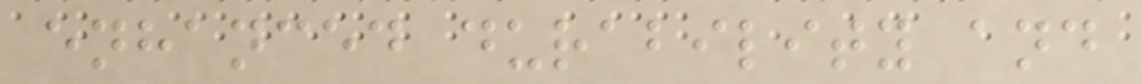enhanced durability and
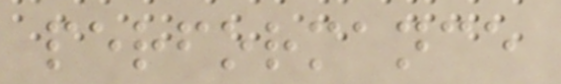performance
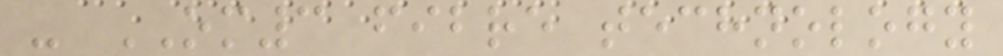- OM3 fibre technology
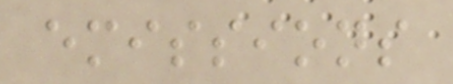emissions
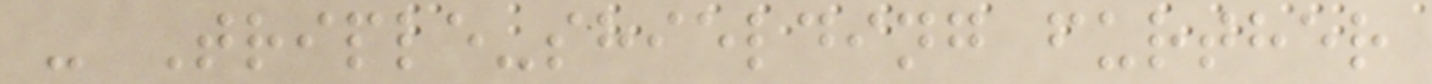- Triple-shielding further
